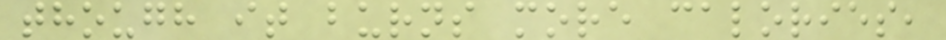though it burns more calories,
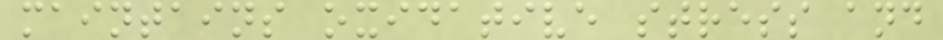maintains oxidative stress and
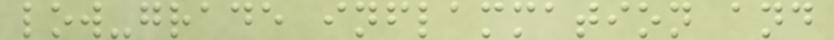low-grade inflammation and
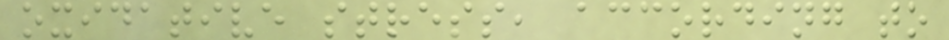oxidative stress, according to
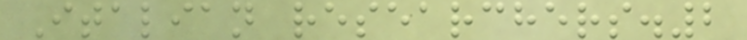Italian researchers.2
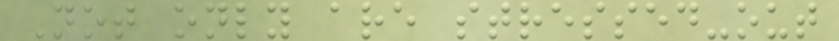Not only are stressed-out
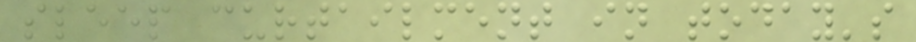sleep curtailment in today's
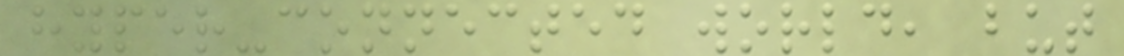hyper-connected world, but
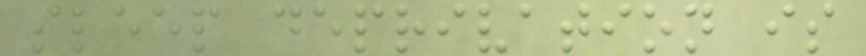sleep deprivation is
